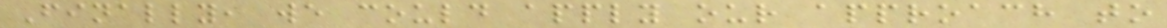Finally, we could apply our approach to
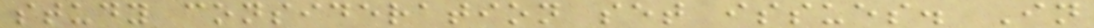study consideration set issues. In
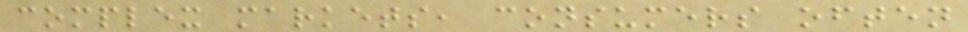complex markets, consumers often
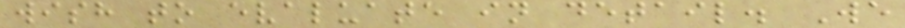wish to evaluate in detail. We
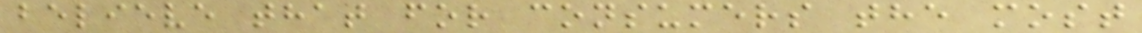believe that for consumers the most
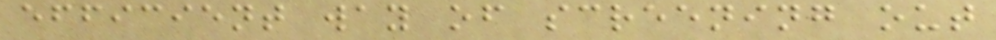efficient way of screening out
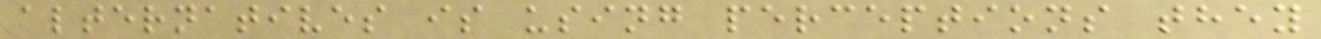alternatives is using perceptions they
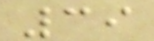39
